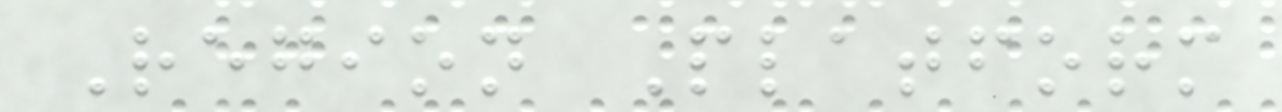Region Platform
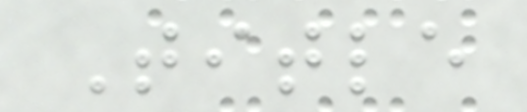Title
